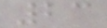23
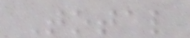Total
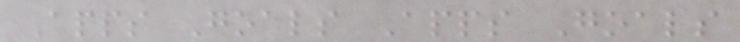Apps Goals Apps Goals
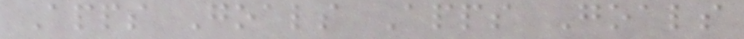Apps Goals Apps Goals
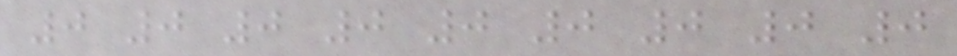0 0 0 0 0 0 0 0 0
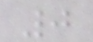0
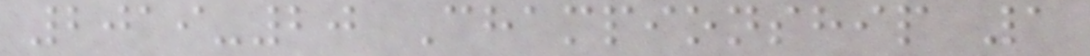2019-20 Championship 1
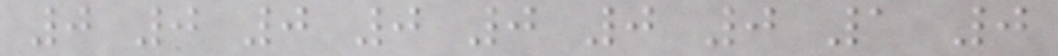0 0 0 0 0 0 0 1 0
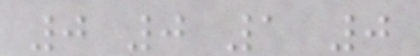0 0 1 0
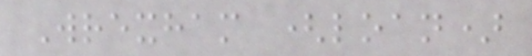Wrexham (loan)
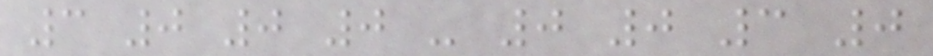3 0 0 0 - 0 0 3 0
